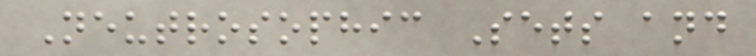Neutrosophic Sets and
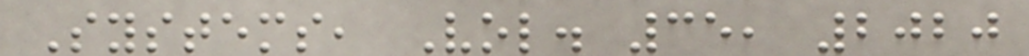Systems, Vol. 35, 2020
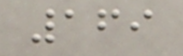169
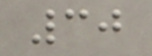30
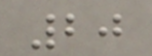20
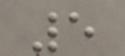5
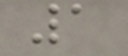1
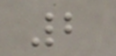2
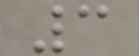3
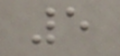5
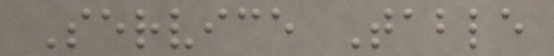Service Table
